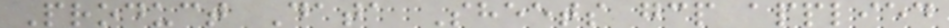Product Data Sheets gcp applied
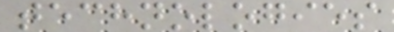technologies
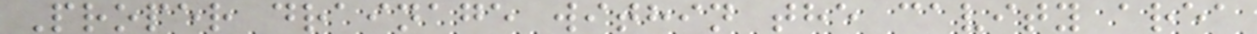Proper drainage within the cavity area
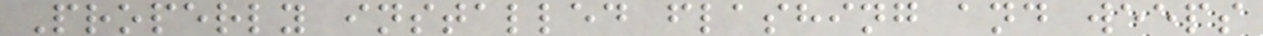Properly installed flashing and weeps
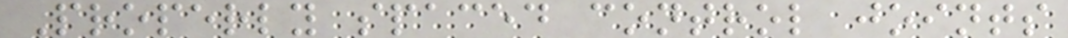Properly spaced control joints
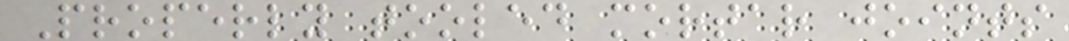Properly tooled mortar joints
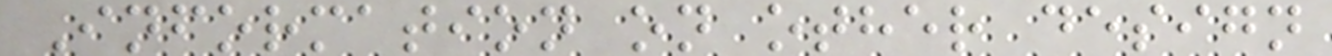Information on other design
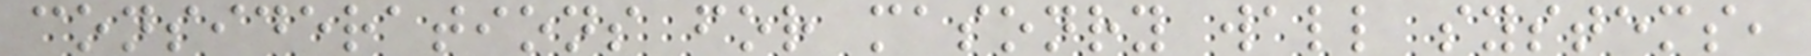considerations for masonry wall systems,
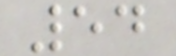54
